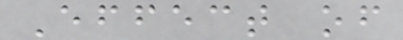Effect of
